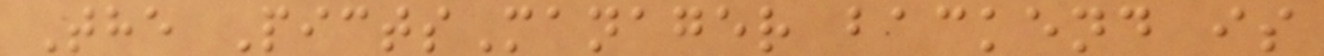The PictsManager backend is
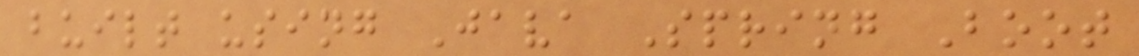built using Java Spring Boot
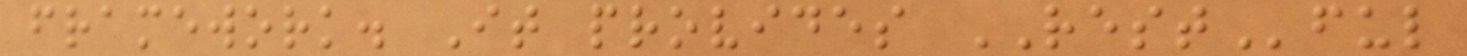framework. It provides RESTful
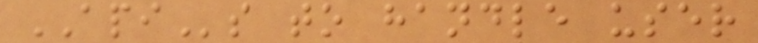APIs to handle user
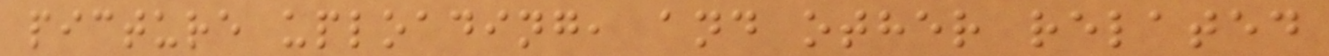picture uploading, and other related
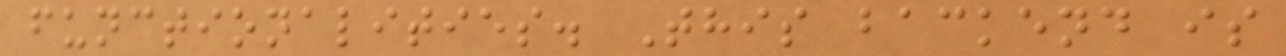functionalities. This backend is
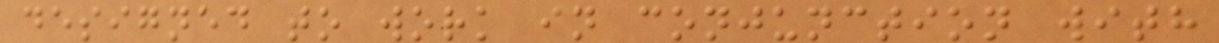designed to work in conjunction with
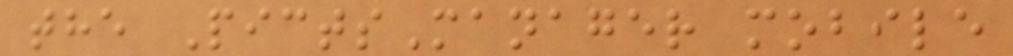the PictsManager mobile
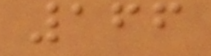166
